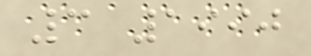3 1990
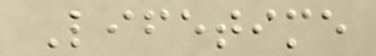Lifetime
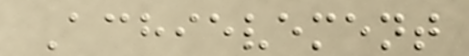Achievement
